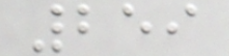259
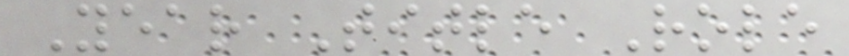Year Title Role
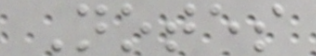Notes
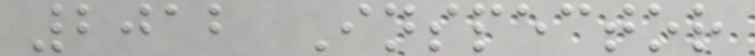2012 Inspector
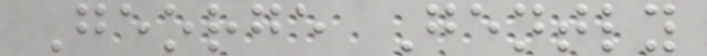George Gently
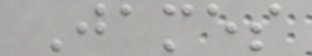James
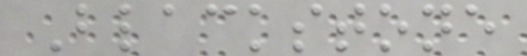Blackstone
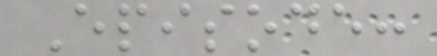Episode:
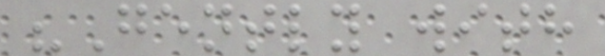"Gently with
